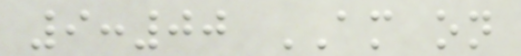9:00 AM on
